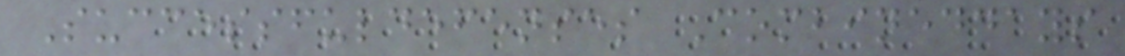Successfuldefenses Combineddays
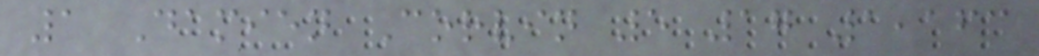1 Damien Corvin 5 17 1,163
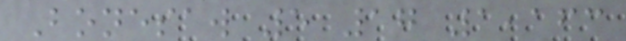Bonesaw 5 17 1,163
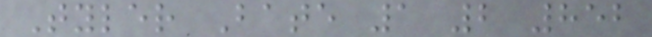Tyler Bate 1 2 852
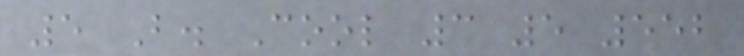5 B. Cool 3 5 552
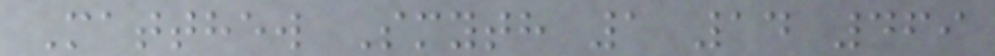Matthew Smyth 1 14 469
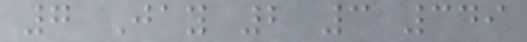7 Jay 2 3 349
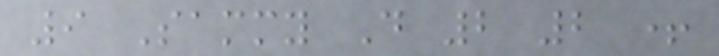9 Sammy D 2 2 +
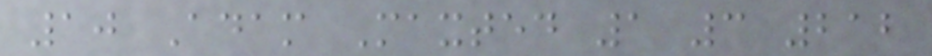10 Adam Maxted 1 3 212
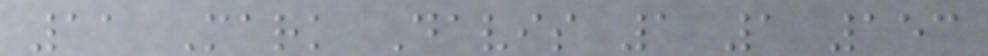11 Mark Davis 1 1 153
